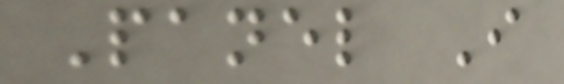Panel I
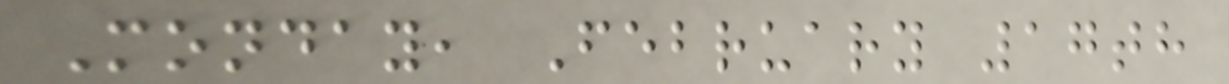Monday, February 17th
